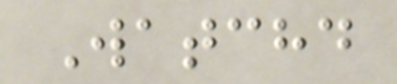Watchd
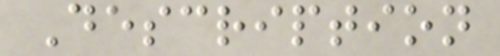Description
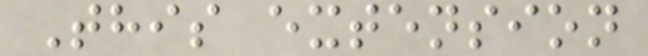This extension
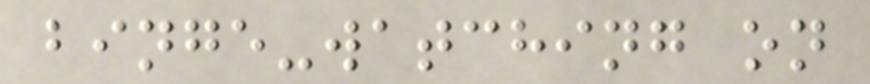binge-watching on
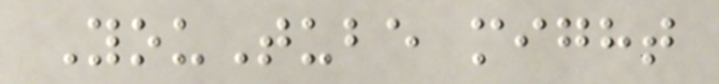YouTube might
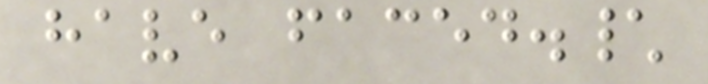have faced.\
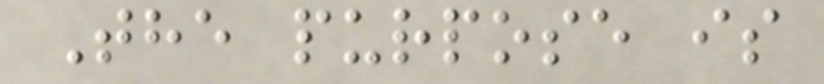The purpose is
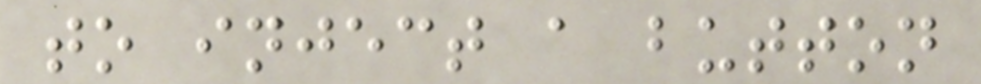to inject a button
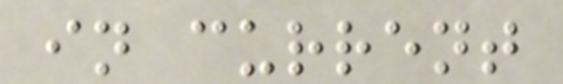in current
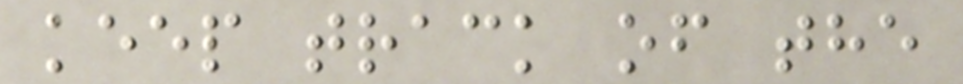keep track of the
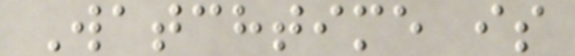Watchtime is
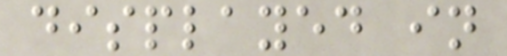displayed in
